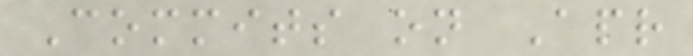Commits on Apr
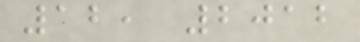12, 2012
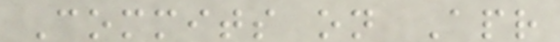Commits on Apr
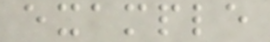example
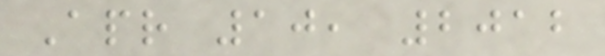Apr 10, 2012
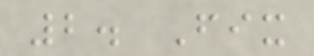2. Fix
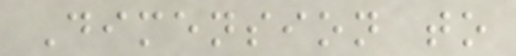Dimension to
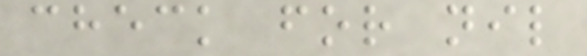check for nil
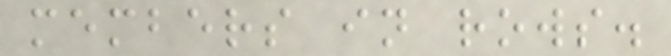members in rows.
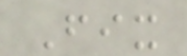Fix
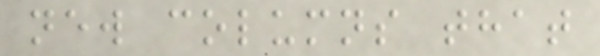new columns that
